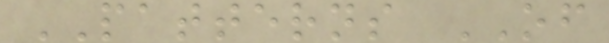PATTERNS OF
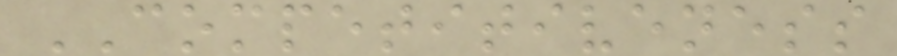COMPETITIVENESS
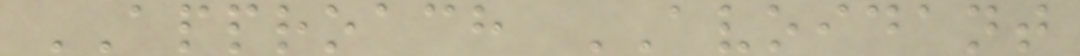APPROACH AVOIDANT
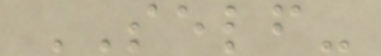SELF-
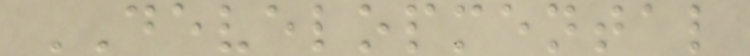DEVELOPMENTAL
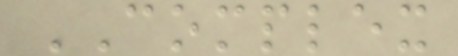COMPLEX
